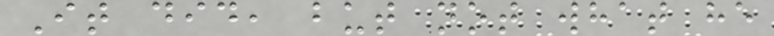It did, but not what he
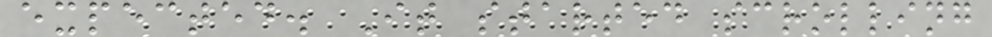expected. It started scrolling
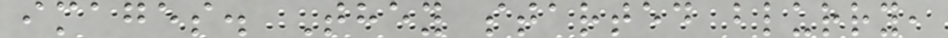images. They started blurry,
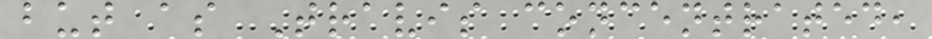but as Travis concentrated,
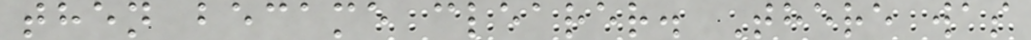then became clearer. There was
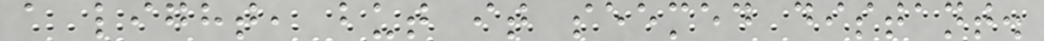a light, but it seemed distant.
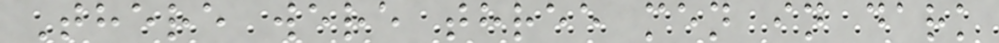There were three men in dark
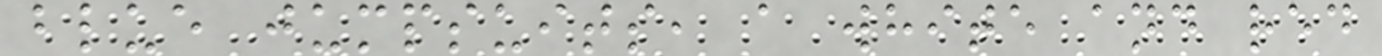blue jumpsuits, a white and red
